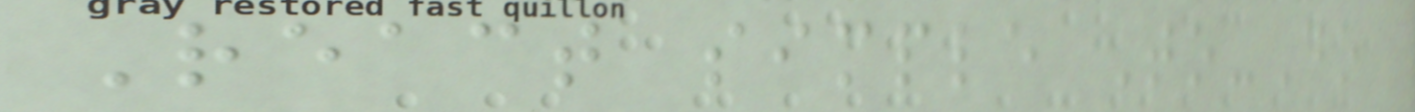React simple To-Do
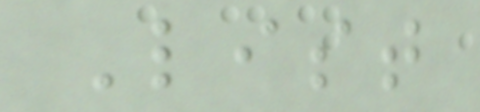List
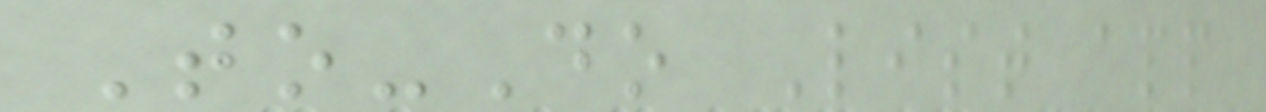To-Do List app
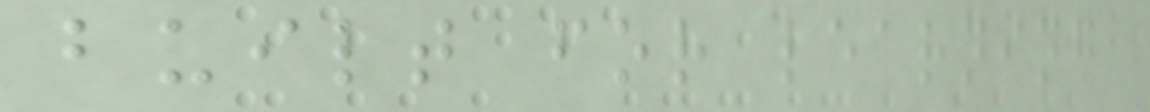built for learning
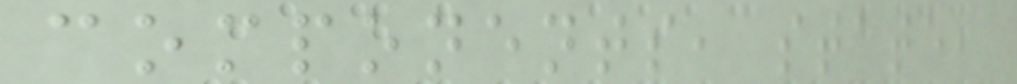components, state,
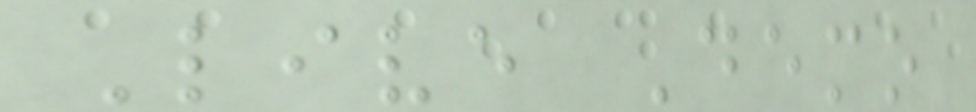Live Demo
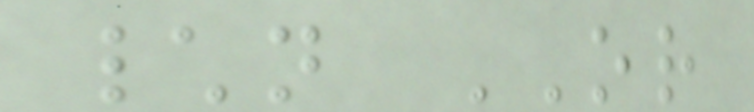\n OR
